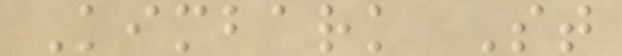Kimbark St
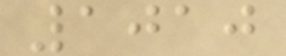1010
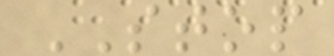STOP
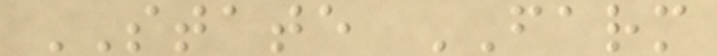STATE FARM
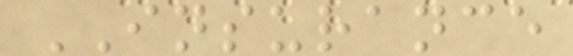INSURANCE
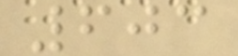603
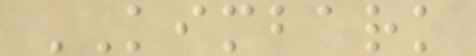KIMBARK
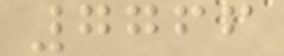7766
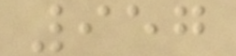957
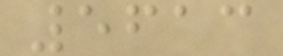5613
